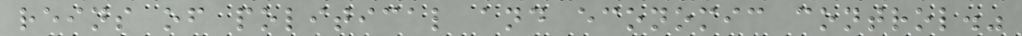reins of political and economic control."
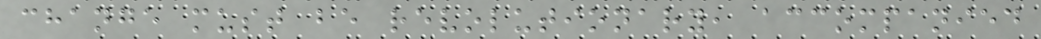change must be revolutionary, accompanied
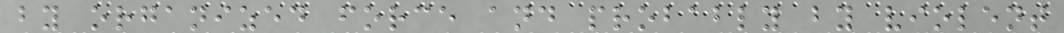by organized force and probably by violent
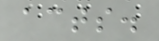acts.
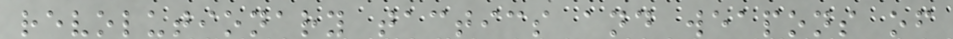revolutionary tactics and weapons of
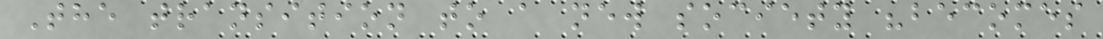The transition to a new society "becomes
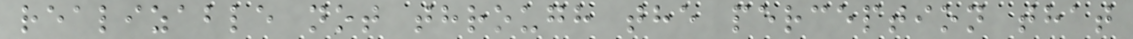realizable not through the perception that
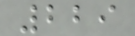229
